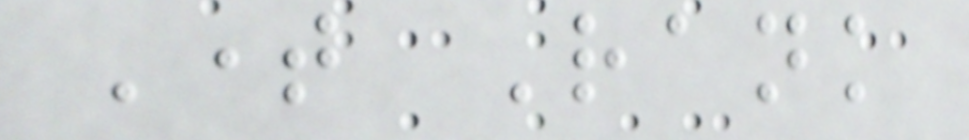Time Rank
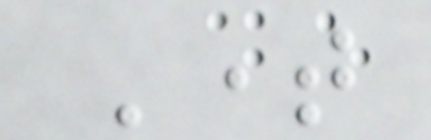Time
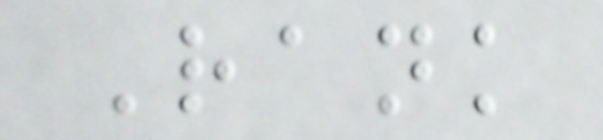Rank
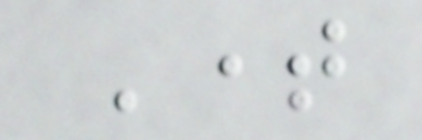Time
